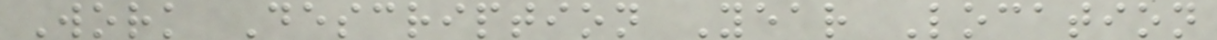Work Description Year Location
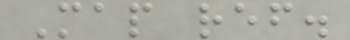Map ref.
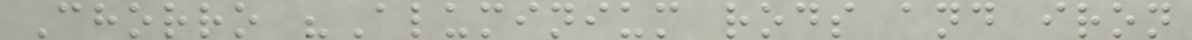Chorro "Aluminium rods and iron
